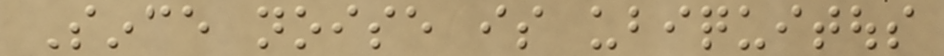Since noise is ubiquitous
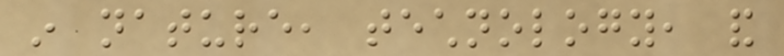in nature, technology, and
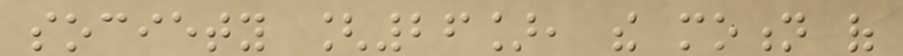society [26], the motion of
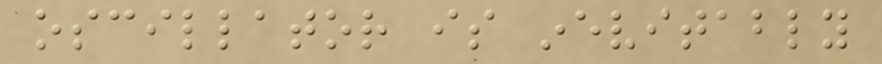oscillator is inevitably
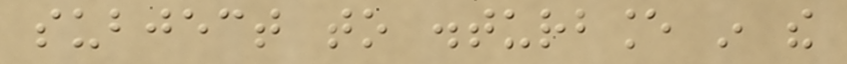subject to disturbance in the
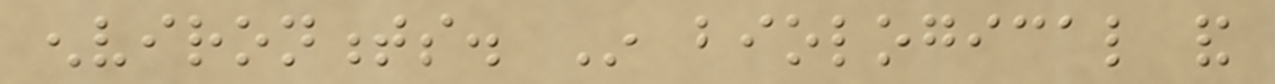environments. In biological and
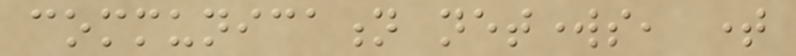communication networks, time
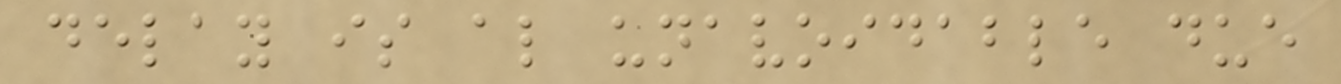delay is also unavoidable due
